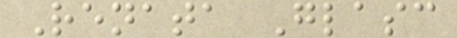Renata Glasc
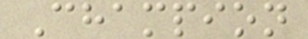Champion
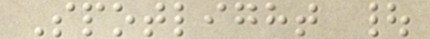Spotlight |
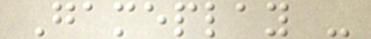Gameplay -
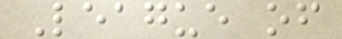League of
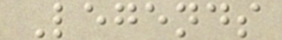Legends
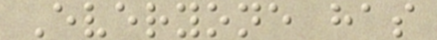Everyone has
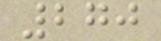270
